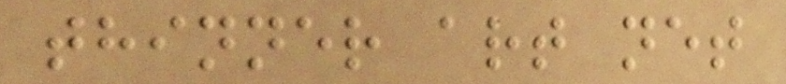thinner art net
